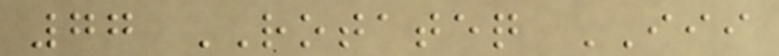77 ROTATEQ III
